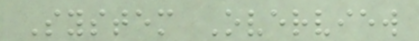System Overview
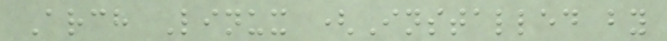Arch Linux (Installed by
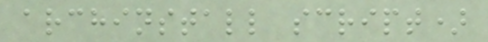archinstall script)
